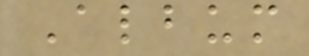Album
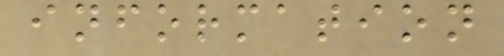information
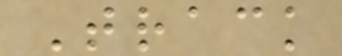Track
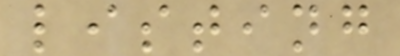listing
